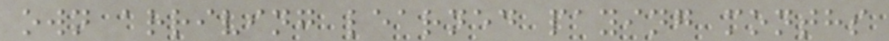own arriving learned paying months
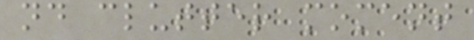nd clutter moment
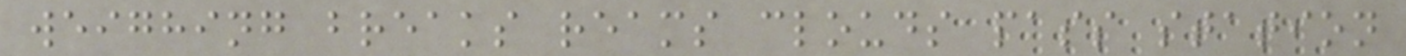weighing breaks reams clouds pass station
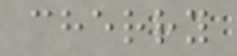cherry
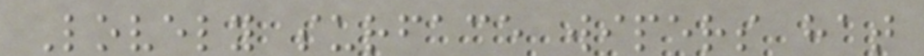Lovely surface wipers hat
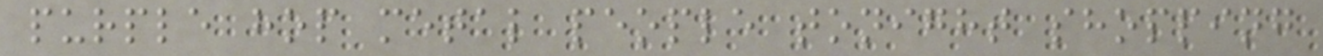purple hop metal people tonight shopping
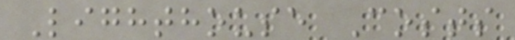Lighthouse Costs
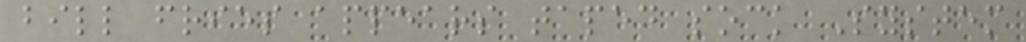bill fries appears taped sock System
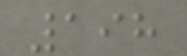198
